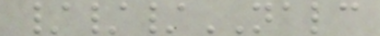///NALC
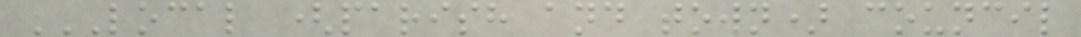LOCAL (PARISH AND TOWN) COUNCIL
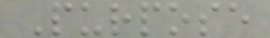Purpose
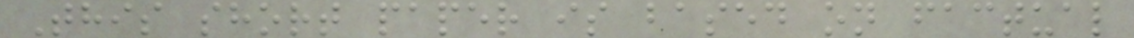This short paper is based on factual
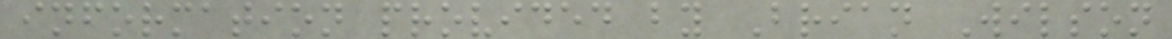information provided by Brian Wilson
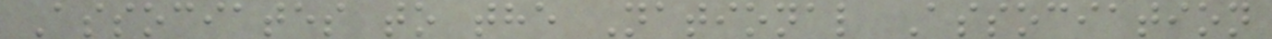Associates to the National Association
